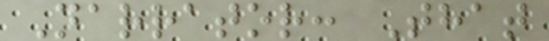Narrator: That
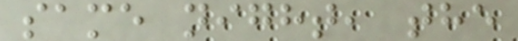same night, the
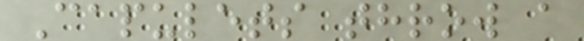Capulets throw a
